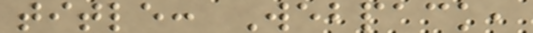title: Webpack,
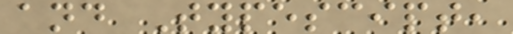and Typescipt,
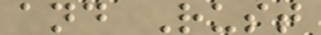and Rust
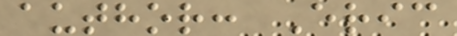author: Eric
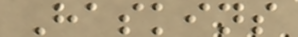Haskins
